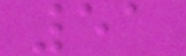51
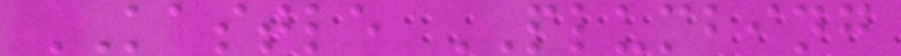KASTLE PLUMBING
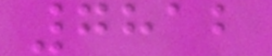7812
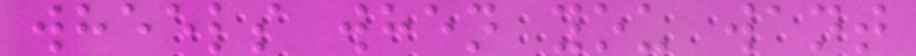wheels when you want
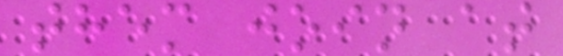them join at
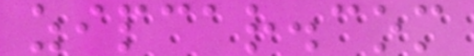zipcar.com
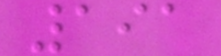191
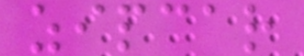zipcar
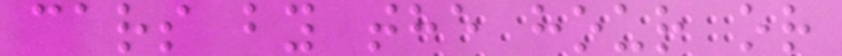cars by the hour or
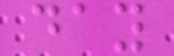day
